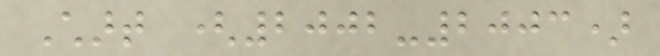Chart (2002-2003)
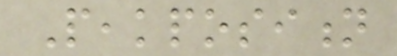Peakposition
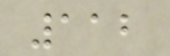112
